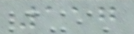117
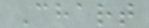Chart
